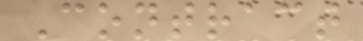Contract
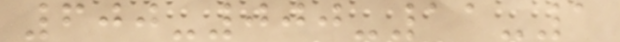600-000-11-1
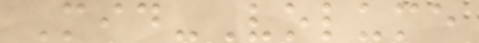Mid-Volume
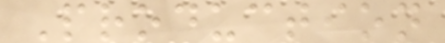Production
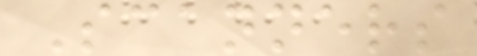Scanners
